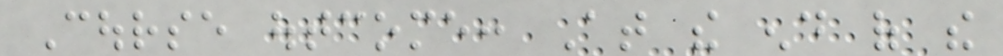Course outcome: At the end of the
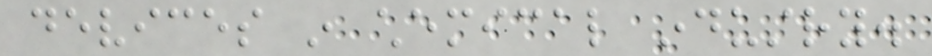devices in chemical industry.
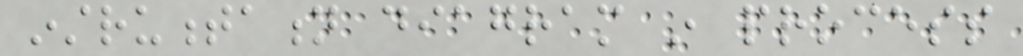instrumentation diagram in process
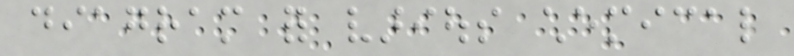diagram for various chemical
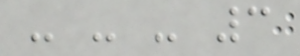- - - 3
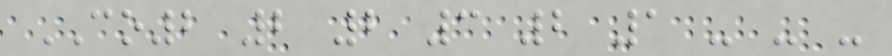CO2 2 2 3 2 1 - - -
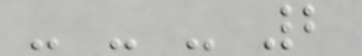- - - 2
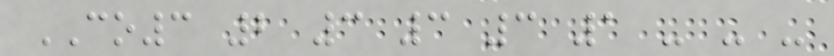CO3 2 3 3 3 1 - - -
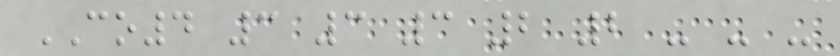CO4 3 3 3 2 2 - - -
